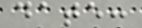date:
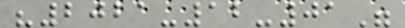"2021-12-01"
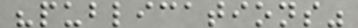"publications"
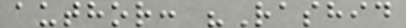author: "Rashid
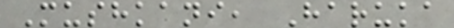Mushkani, Haruka
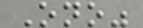Ono"
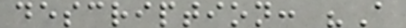description: "A
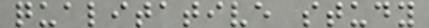qualitative study
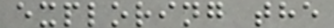exploring the
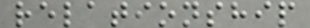relationship
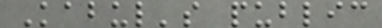Kabul's public
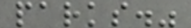parks."
